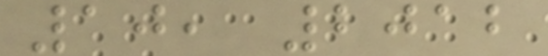10, 2012
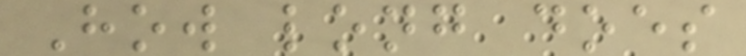How long does
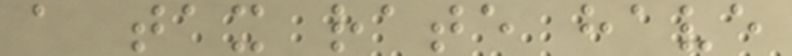a tax rate have
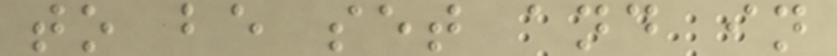to be set and in
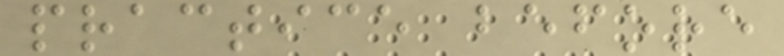practice before
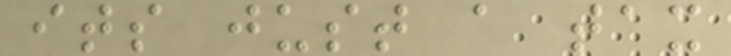its just a tax
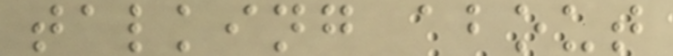talking about
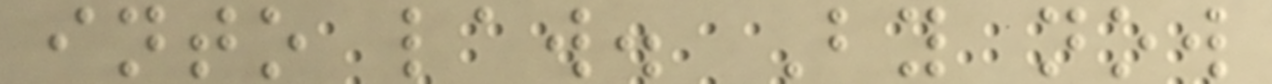into law. By now
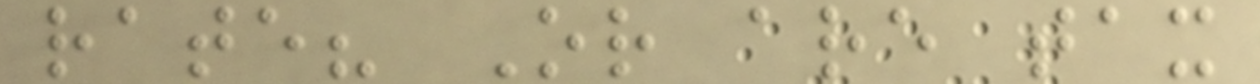rate? Or are tax
